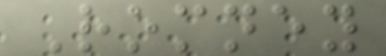Romney
